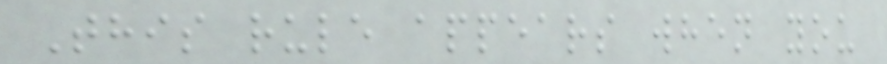This rule appears when you
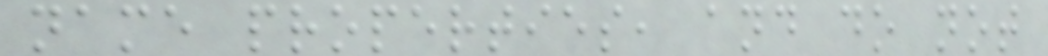name properties, and do not
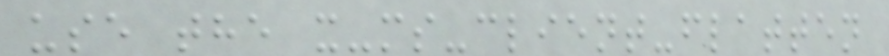use the x-ms-client-flatten
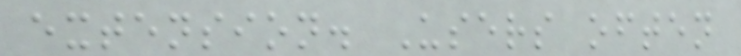extension. Users often
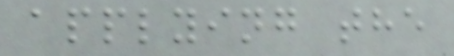applying the
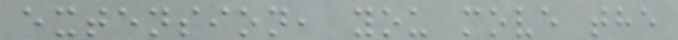extension, you move the
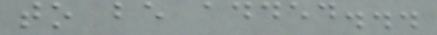to be added...
